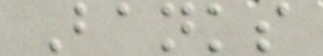Banks
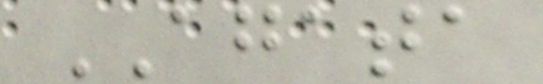AGATA
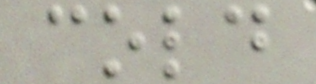cold
